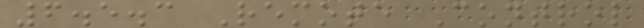6.5.3 Remote Control
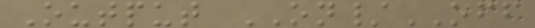Output ON/OFF
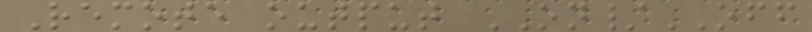Remote output ON/OFF
